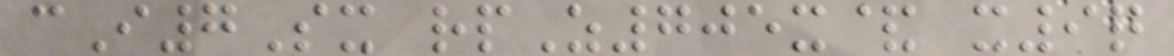cI7Sx rpZ705x& x9q
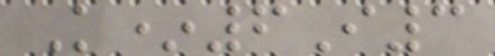K*6I3
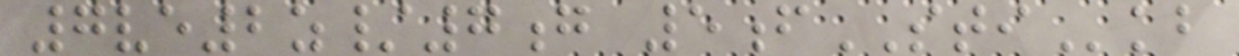7ve2z/7g 5fSTIkb
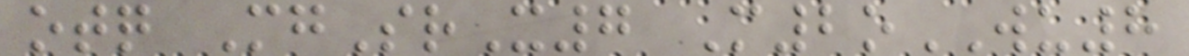otq MgSrX7 M2oWU8
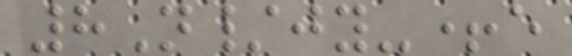8N/jy-+e
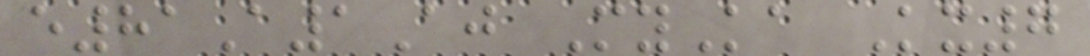e81A1Aj MyKa Kx7
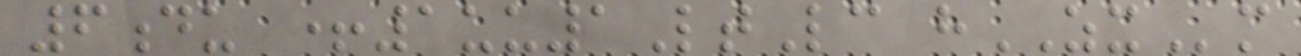6du +1uu1LtLc hZXm
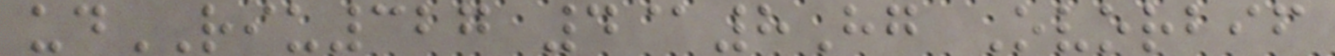udRIU327 4@8Hg Ovorbif
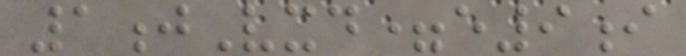1jVxd=e9i
